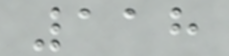118
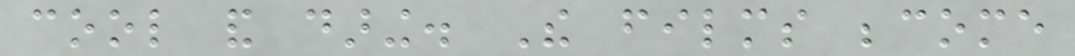cool and daring. The films become
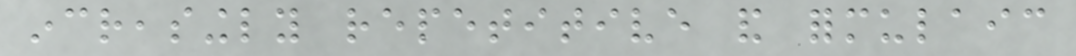increasingly repetitive and formulaic
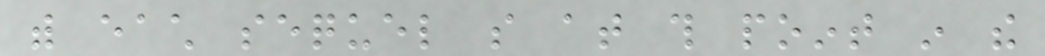with each sequel so at this point in the
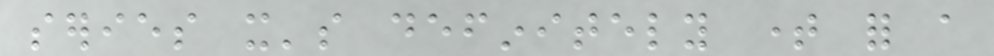series it's definitely time for a
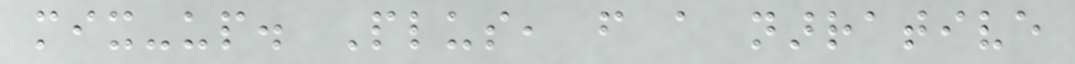mix-up. Plus, from a narrative
